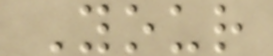Your
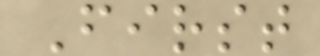First
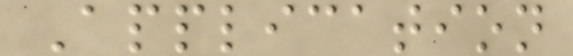Application
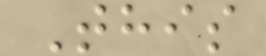This
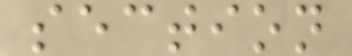section
